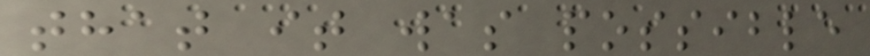that it was possible
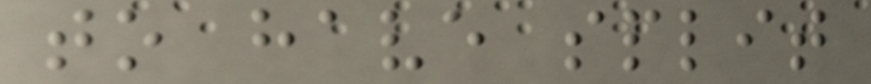to have split
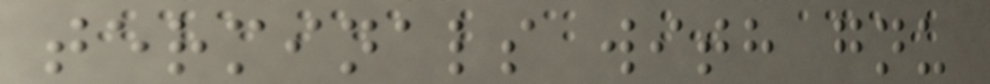terminals with gnu
